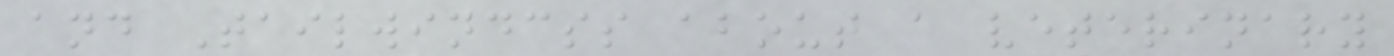and Tailwindcss about a veterinary
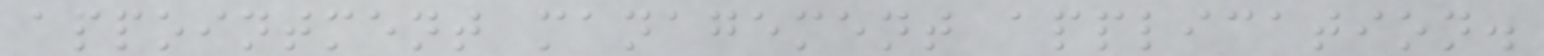appointment management application.
